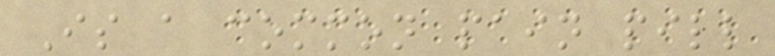Is a common pain pill
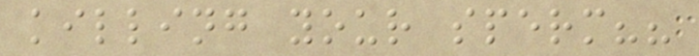killing your sperm??
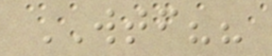WTF??
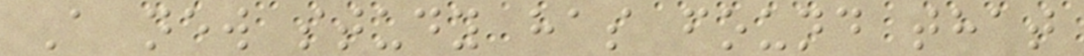A new study has found that
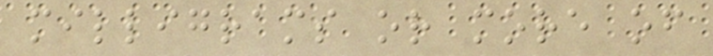milligrams or more of
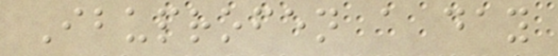Ibuprofen a day
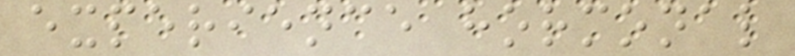experience hormonal
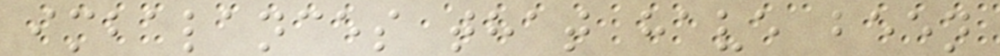imbalances that have been
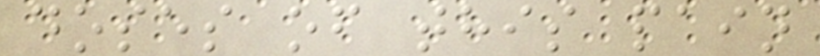doses of this pain
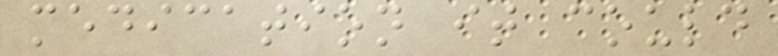medication it could
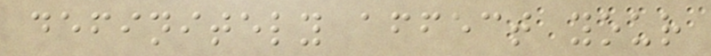definitely affect your
